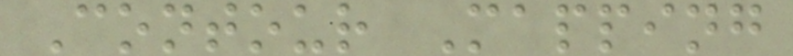Contour Mapping
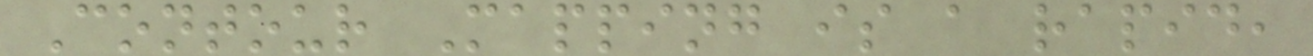Contour Mapping is a rapid,
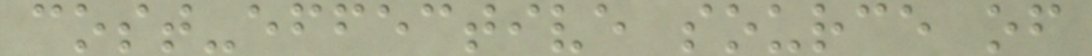cost-effective source of
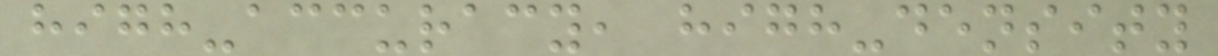high-accuracy, high-density
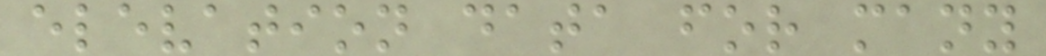elevation data for many
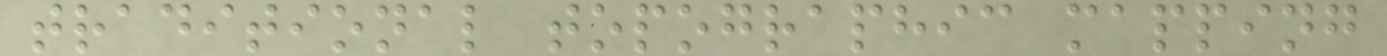traditional topographic mapping
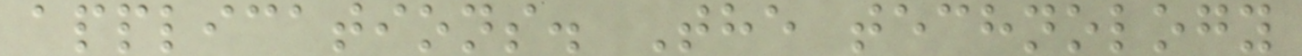applications. The technology
